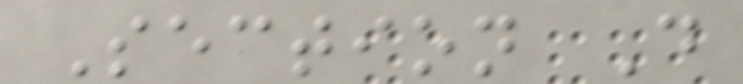Section D
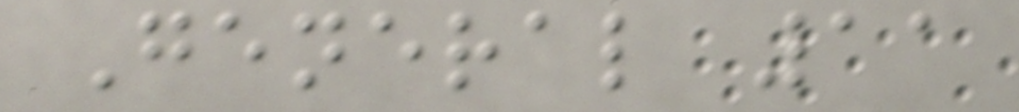General 11
